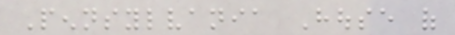Pennsylvania House of
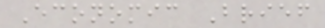Economic Brief
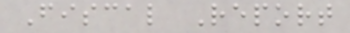Fiscal Report
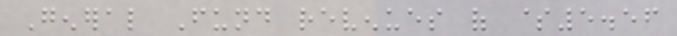General Fund revenues of $5.56
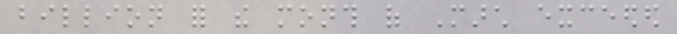billion for the month of March exceeded
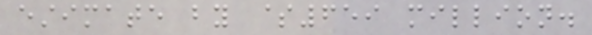estimate by $659 million.
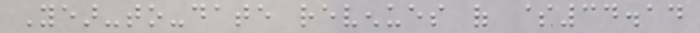Year-to-date revenues of $34.14
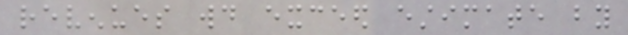revenues would exceed estimate by
